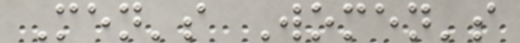Men's Women's
